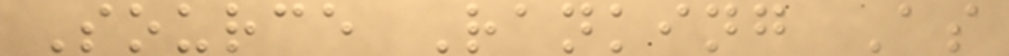Source Ranking As
